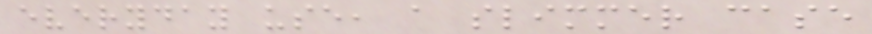everyday use, a slimmer case
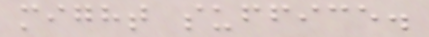might suffice.
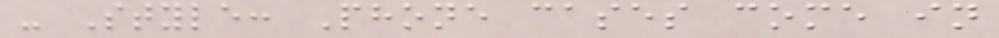- Style: Phone cases come in
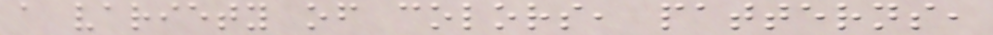a variety of colors, patterns,
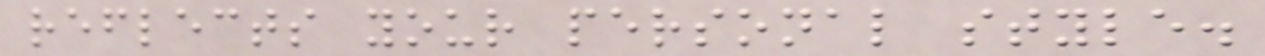reflects your personal style.
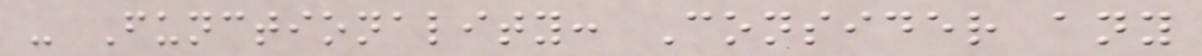- Functionality: Consider any
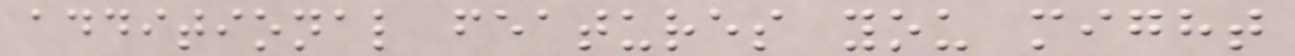additional features you might
